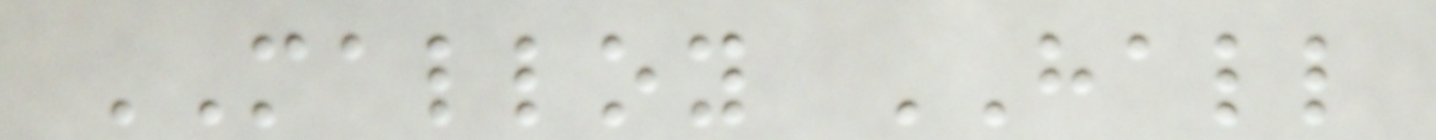MALLOY HALL
